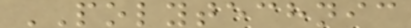POLYTECHNIC
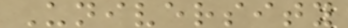University
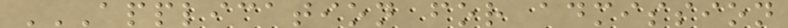APPLICATION FOR ADMISSION
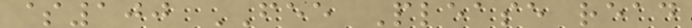$100 FEE Please read
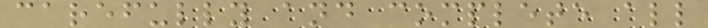carefully and complete all
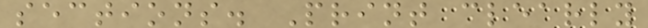sections. Print clearly
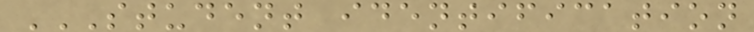STUDENT IDENTIFICATION
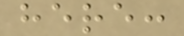here:
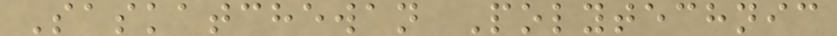Saskatchewan Polytechnic
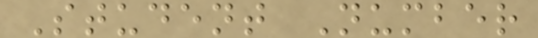Student Number
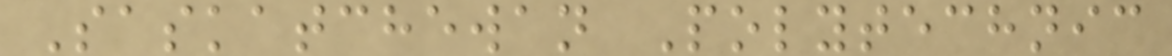Saskatchewan Polytechnic
